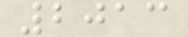2013
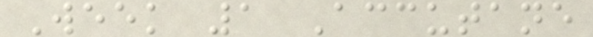Week 1 Accutane
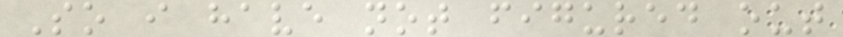So i have not figured out
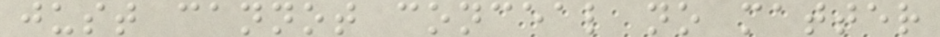just cannot conceal no matter
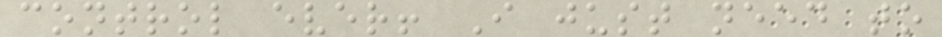control ever! I just need to
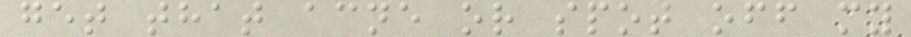get that acne or spot off my
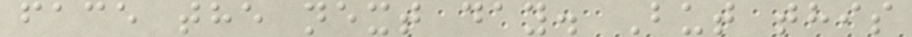face the next day. But this
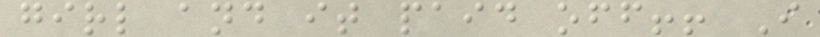girl and it paid off!! I
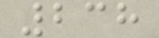238
